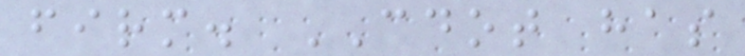firm. CDOT has
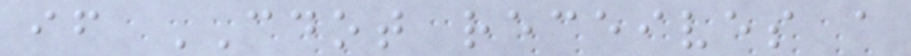if CDOT receives a
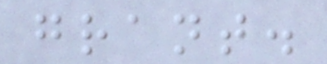grant.
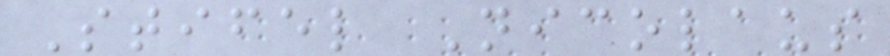Stifel Nicolaus
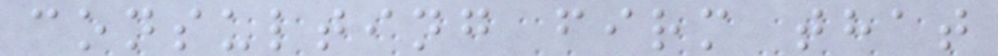consulting firm that
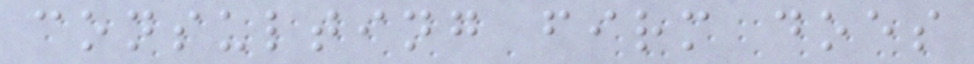consulting firm does
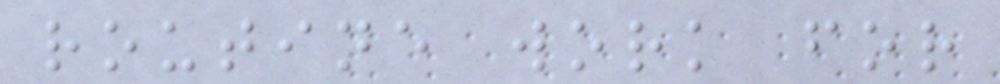routine work for
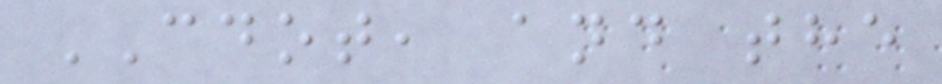CDOT, and the
